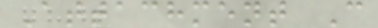Attachment C
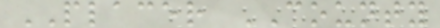PLACER COUNTY
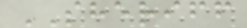SHERIFF
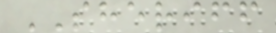SHERIFF
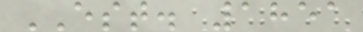EST. 1851
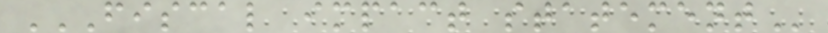FISCAL IMPACT STATEMENT
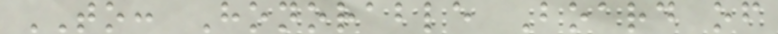TO: Honorable Board of
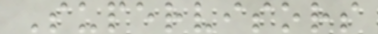Supervisors
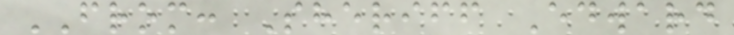FROM: Sheriff Edward
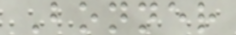Bonner
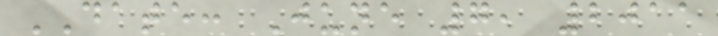DATE: June 7, 2011
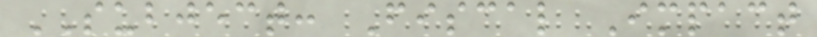SUBJECT: Fiscal Impact
